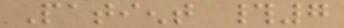Patient #7
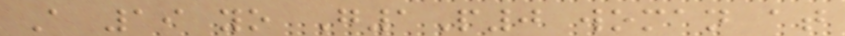A 19 yo G1P0 woman at
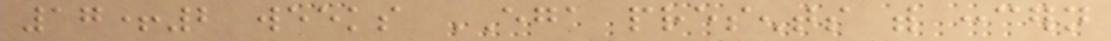17+2 weeks EGA presents with concern
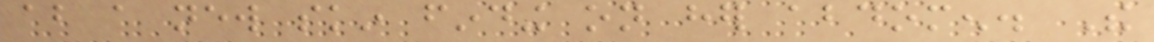about a new skin finding on her abdomen. The
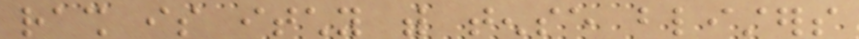rash is itchy with tense blisters
